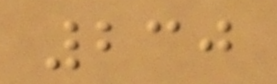230
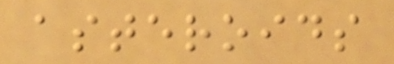asteroids
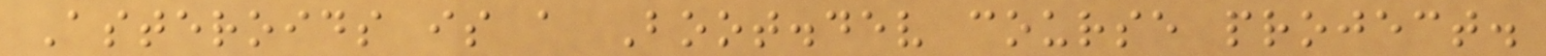Asteroids is a Boot.dev course project.
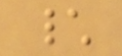\
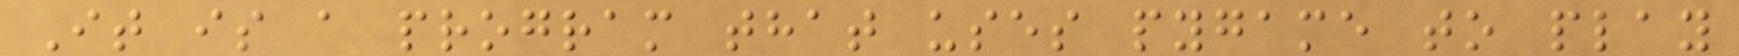It is a program that uses pygame to play
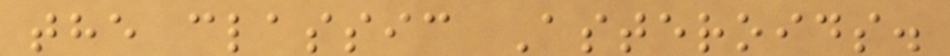the classic Asteroids.
